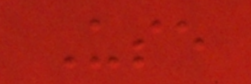Use
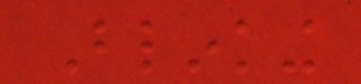Blinking
